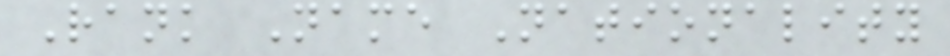Rank Name Nationality
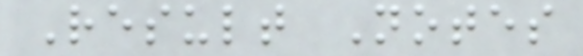Result Notes
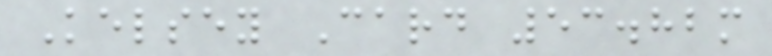Kelsey Card 53.82m
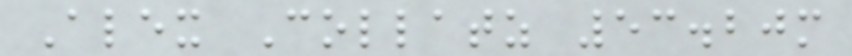Alex Collatz 53.20m
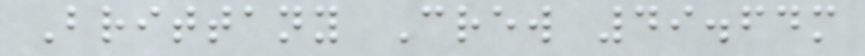Brittany Crew 49.64m
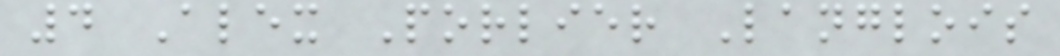4 Alex Porlier Langlois
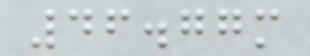46.77m
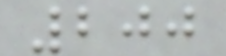200
